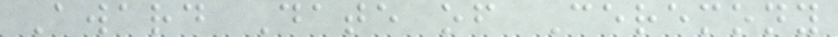Award Date of Ceremony
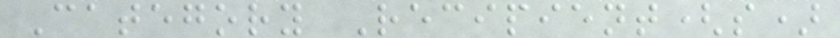Category Recipient(s)
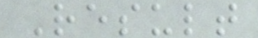Result
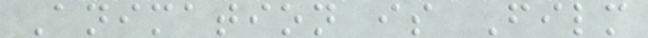Animation is Film
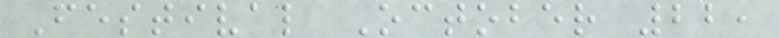Festival October 22,
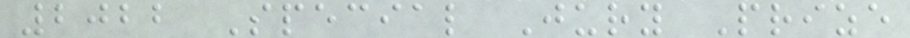2022 Special Jury Prize
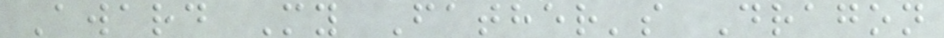Award My Father's Dragon
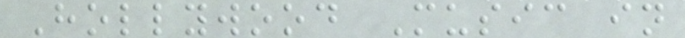Hollywood Music in
